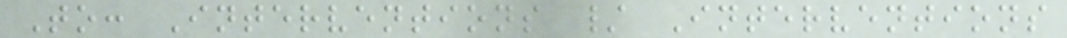To: Interventions / Interventions
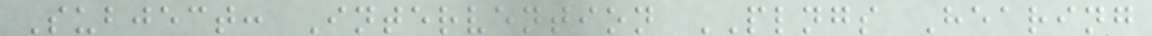Subject: Intervention PLNGS Hearing
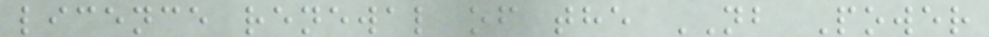licence renewal of the NB Power
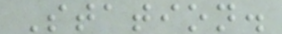Station.
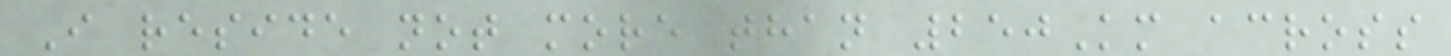I reside not more than 250Km across
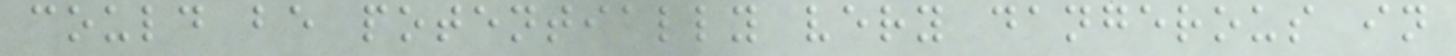could be potentially very dangerous in
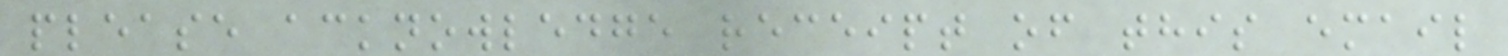please acknowledge receipt of this email
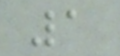1
